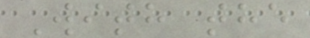With the
